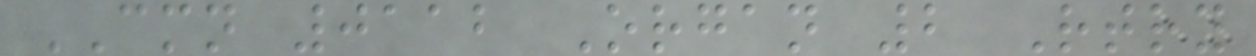CMN 0112 Organ 2 Rtry
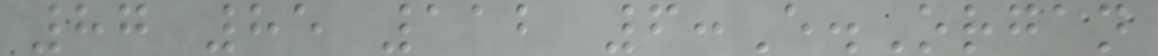87 85 112 6:E.Organ
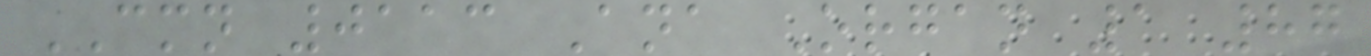CMN 0113 Ana Organ 1 87
